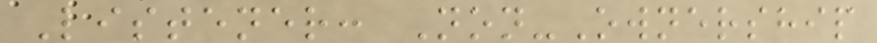Listener: Non-Ownership
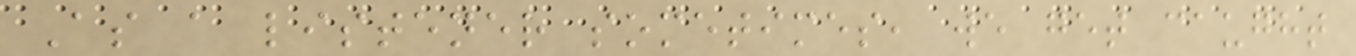As a listener sometimes, we get caught
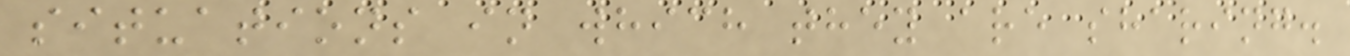situations in which they are sharing.
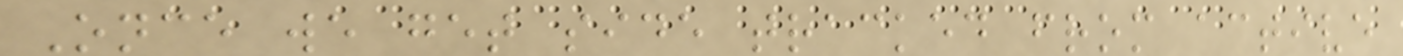Once we get side tracked from active
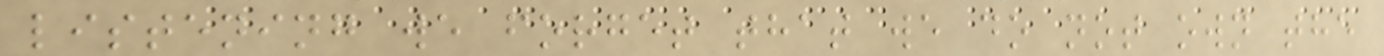listening we forget that we do not own the
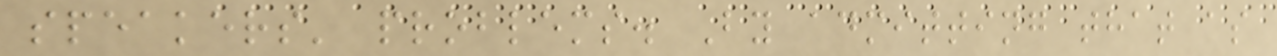speakers' problems. By admitting that as
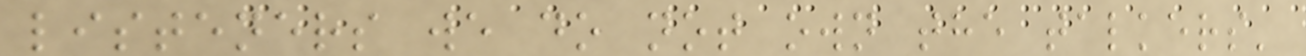listeners we do not own the talkers'
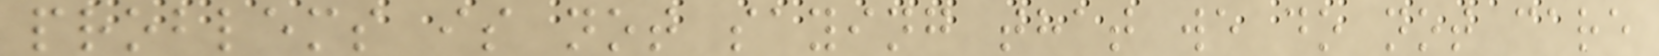problems is not saying that we do not care
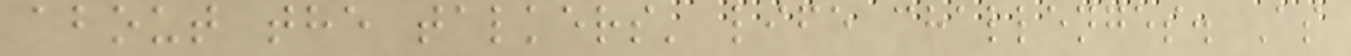about the talkers' life challenges. As
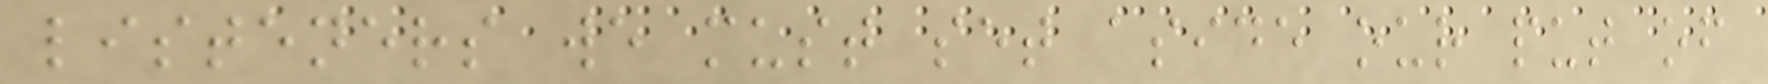listeners we must set aside our put of
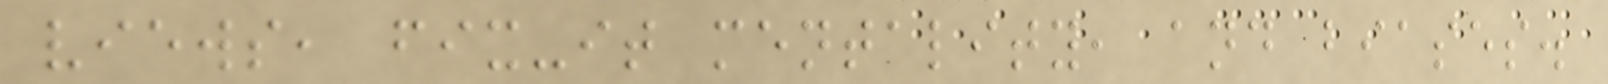views, fix-it mentality, and biases.
